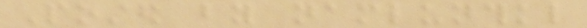Posted by namlunthkl
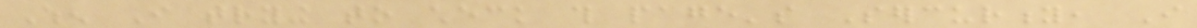When I trying to check this page's Sercurity, I
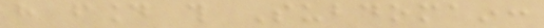have found this Subdomain:
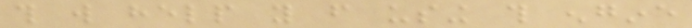this will help you from using this engine
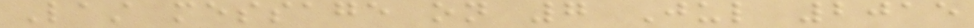Last message on 7 Jul 2015
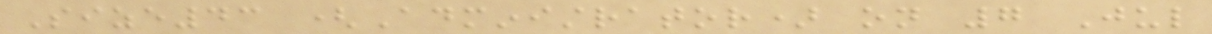Size43 (Administrator) on 7 Jul
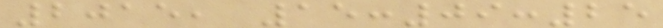2015, 15:09:25
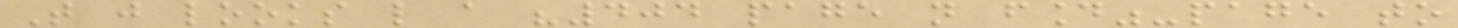That just looks like a "404 page not found"-page to
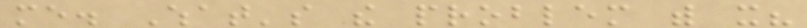me. What's the problem with it?
